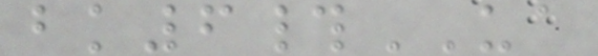bk6#UA
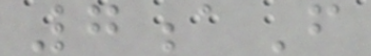7aF
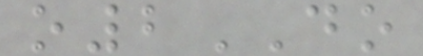o2DO
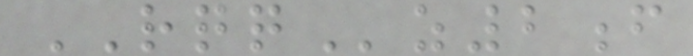RQQz2f
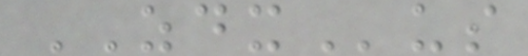ZDXus
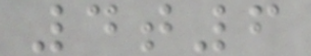4t6
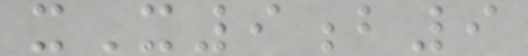xX9b9
